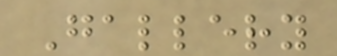Gallery
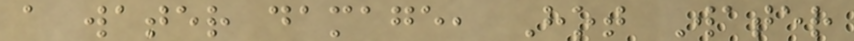a water damage, Hot Water
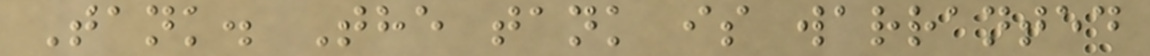Tank. The tank is warranted
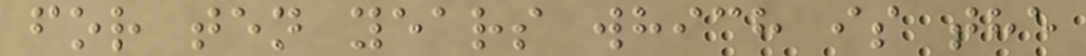for ten years which is the
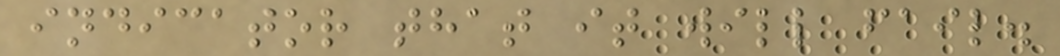indicator that it will fail.
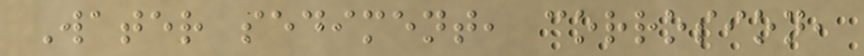Water sediment, corrosion,
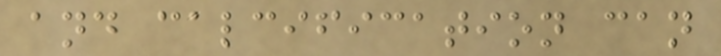and calcification can
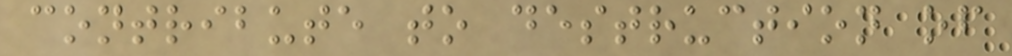contribute to destruction of
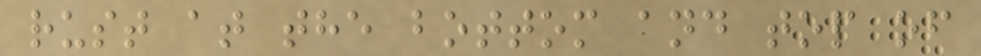rust at the bottom and top of
